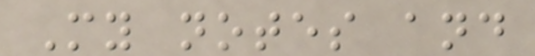My notes and
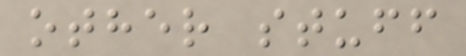other stuff
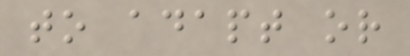to adapt or
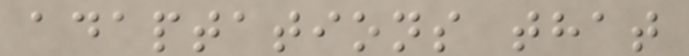adaptations that
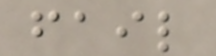fail
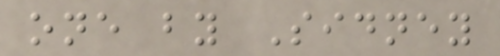one by Sidney
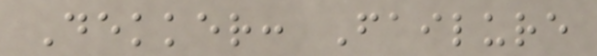Dekker: Failure
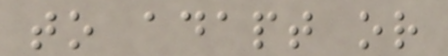to adapt or
